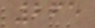265
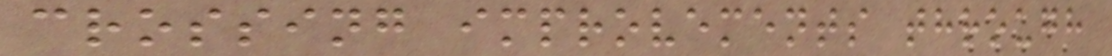crossing improvements through
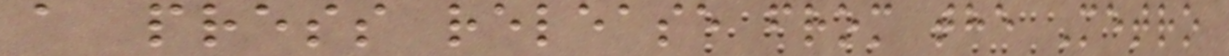a press release from the Metro
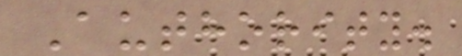Authority.
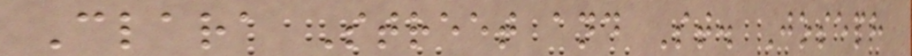Clara Street and St. Joseph
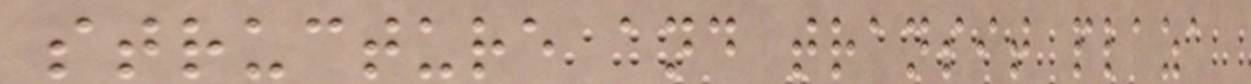structure and transit plaza
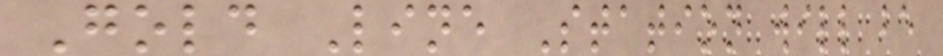Gold Line Station will be
